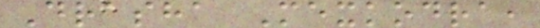Drasha Mexkodra,
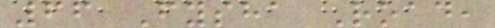66 Fysha Road,
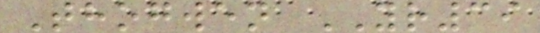Thogwen YR39
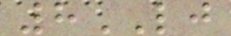8LJ
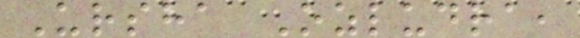Ursha Ozludra,
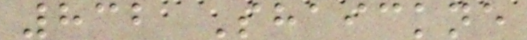832 Shaickne
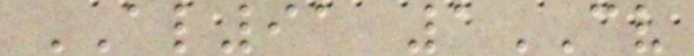AL91 1CV
